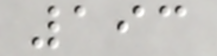193
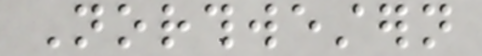Northwestern
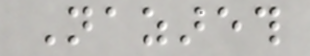Nazareth
